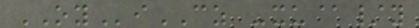OYiCZ -xu@/y
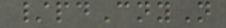/pdCnyN
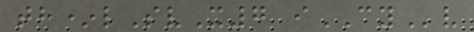th*lSvX7 iCYv
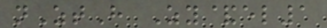nZtH Zy&el1
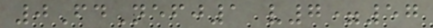0FdNefj1 v7=57
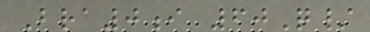Bra0i 60Q/
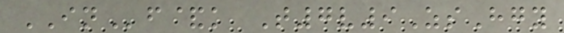INf&k T7v9ZsHgy
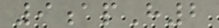9apH2
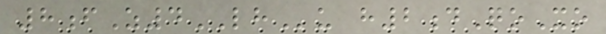8fZ4LHu h2dQoXo
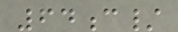64c/
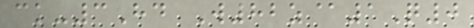ck-3Hd W82z@1Q0
